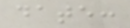date:
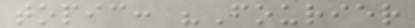topic: "Fourier
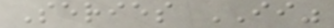Series II"
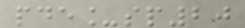pde_sp20
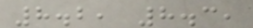8.2, 8.3,
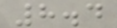8.4
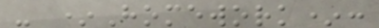- *Homework*:
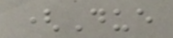(Due
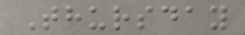Thursday
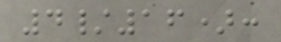4/16):
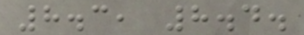8.3, 8.4.
